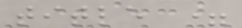title =
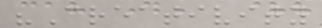"Creativity
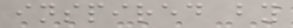inspired by
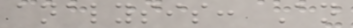analysis: An
